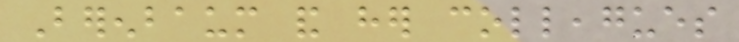Berenbaum and her colleagues
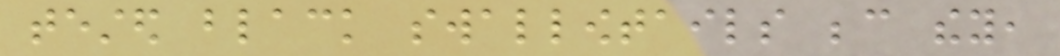tested black swallowtails because they,
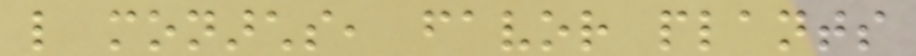like monarchs, favor plants
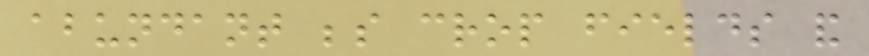abundant beside crop fields and
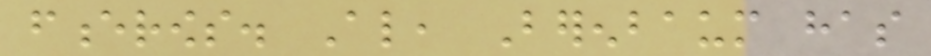fencerows. Also, Berenbaum has
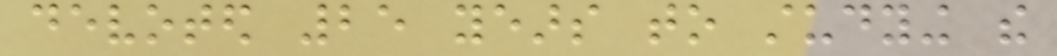devoted 25 years to studying the
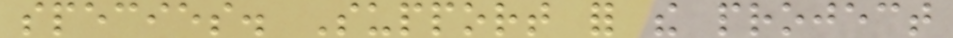species. Support for the project
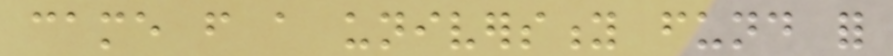came from a university fund for
